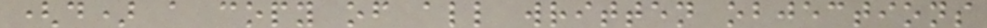(d) a copy of all written objections
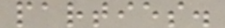parties.
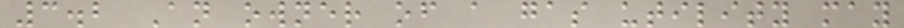3.2 An owner of a gas utility may
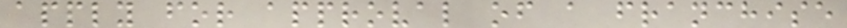apply for approval of a franchise
